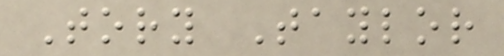Tory Taylor
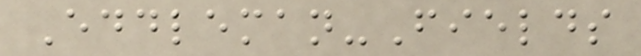Eddleman-Fields
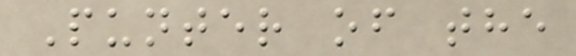Punter of the
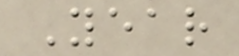Year
